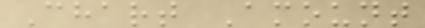Chart Amount
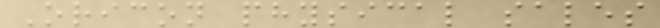Oricon physical sales
